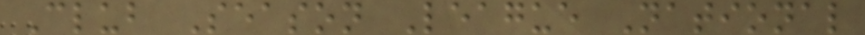Club Season League National
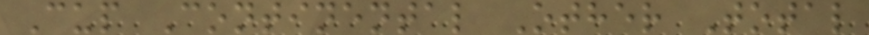Cup Continental Other Total
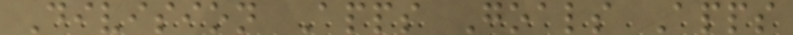Division Apps Goals Apps
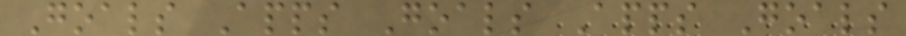Goals Apps Goals Apps Goals
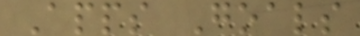Apps Goals
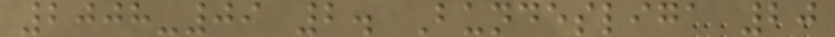2008-09 2. Bundesliga 20
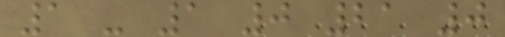1 - 1 0 21 0
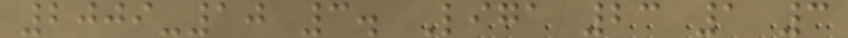2009-10 3. Liga 23 1 3
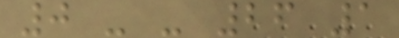0 - - 26 1
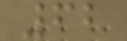62
